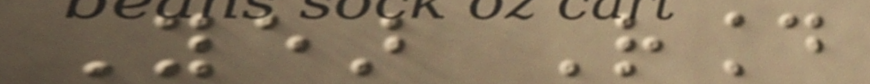Year Round
